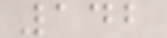142
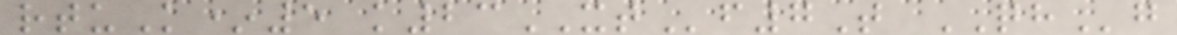rtuK*5 k23XTf7T QHg
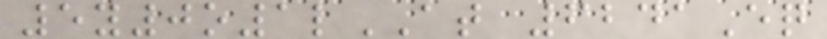5y0o1lAT 6241Eq
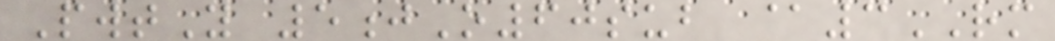PwtY 5jO60sub @3RM
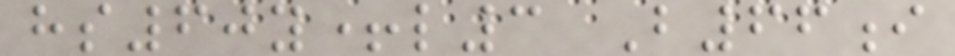hs60y+l3 B66i
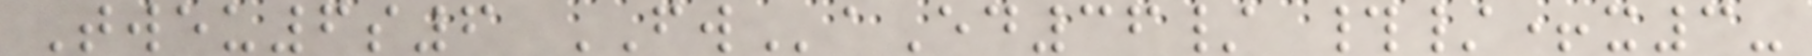Tweu6s6 FWaEd36/ #/+x3-
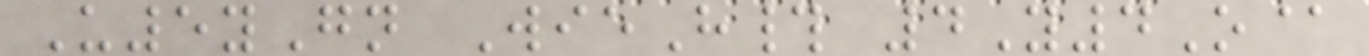U5yGn WieH# 4Y4O@
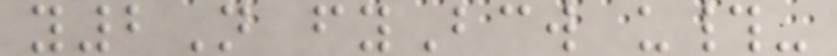y2N fyBcw u#-
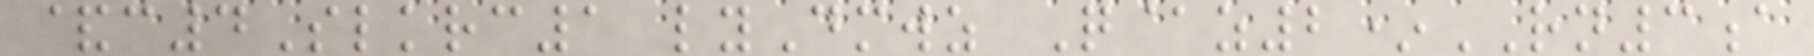&c4Slkrc1 lyDmwz Q@z2*RN3a
